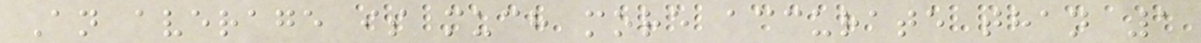An average is much more accurate than 1
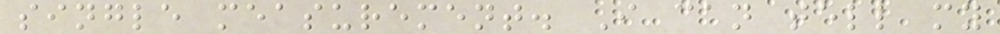single measurement. I can tell my
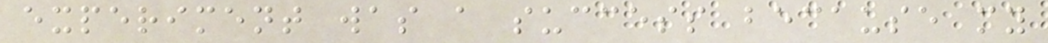experiment was a success because my
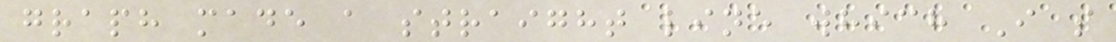graph made a straight line which I s
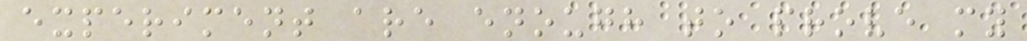experiment are enough to prove my
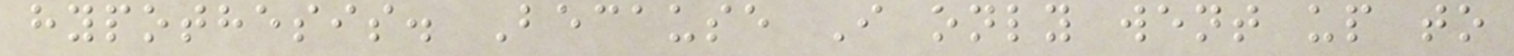hypothesis. Because I only went up to
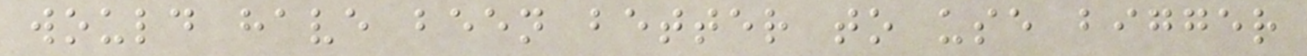would have been better to use bigger
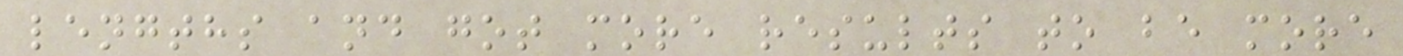lengths and got more results to be more
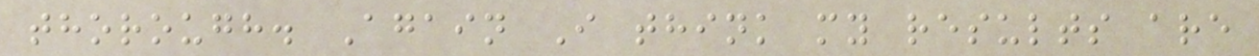thorough. Again I think my results are
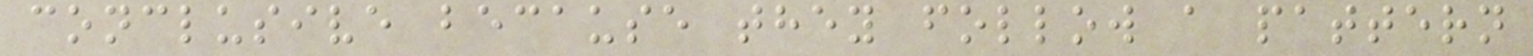conclusive because they follow a pattern
